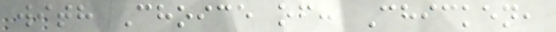with Choice of: Chicken,
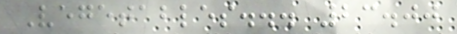Vegetables... 23.00
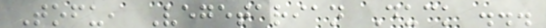Tofu, Vegetarian Duck ...
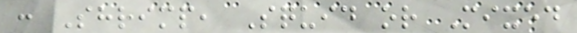: Shrimp, Squid or Mixed
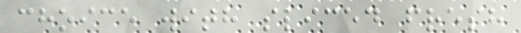choice with sliced fresh
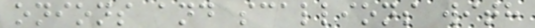onions and scallions with
